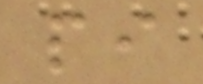pi
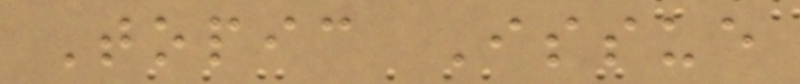Topic Issue
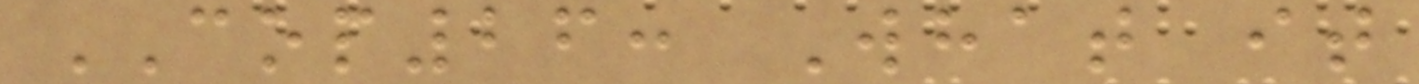COP26: What it
